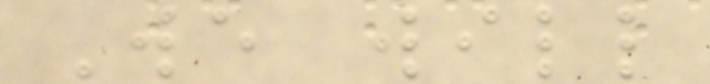We will
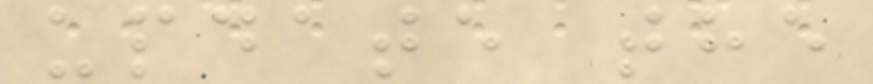update the
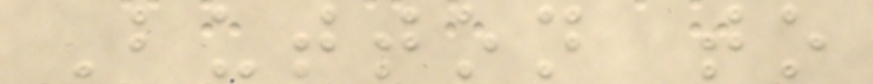Button to
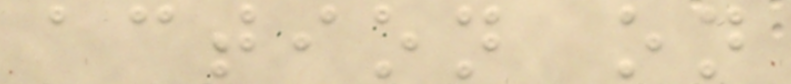action on
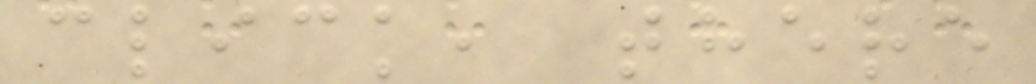click, there
